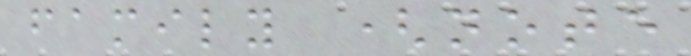family (note
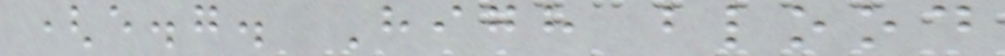(e.g. High blood
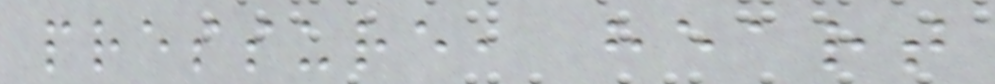pressure, heart
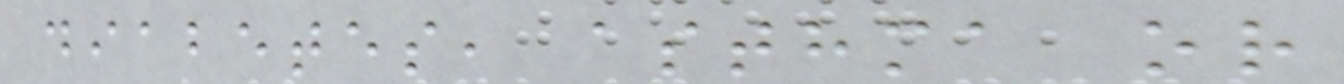diabetes, asthma or
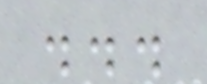...
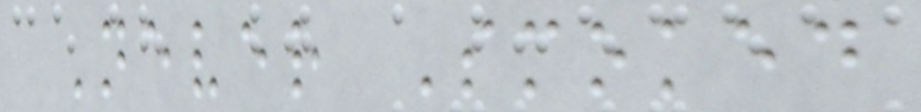Never Smoked
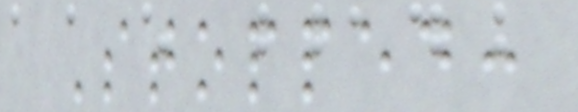Stopped:
